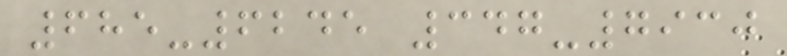685-6245 347-7930
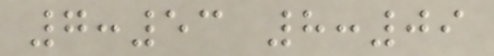7:53 8:09
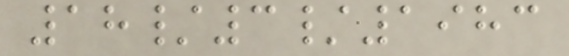18/3/1983
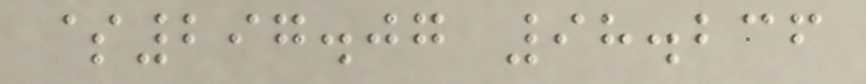$297.07 98.236
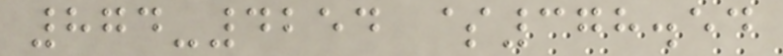874-4254 $378.54
